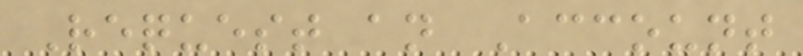Request an Account
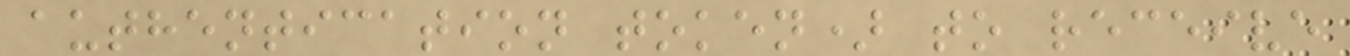authentication token) to receive
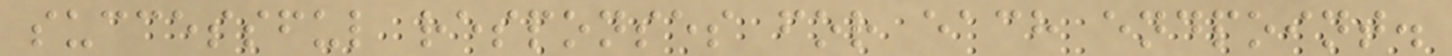successful responses for each endpoint.
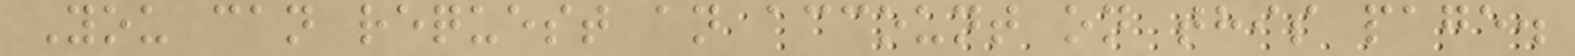You can request an account on this page.
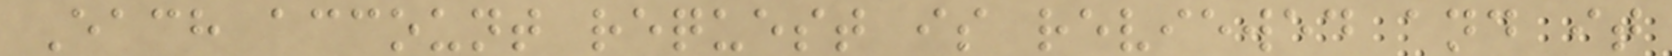Each account request is reviewed and it
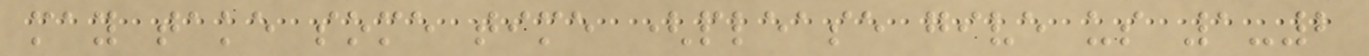may take some time (please give us 1-2
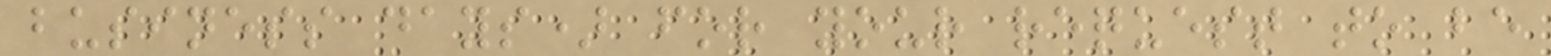business days) for your request to be
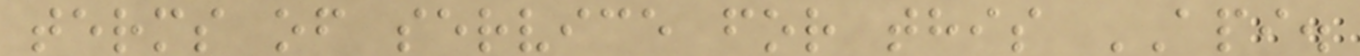terms of service for this API.
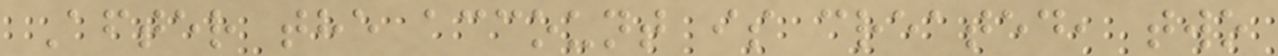After the account is created, two
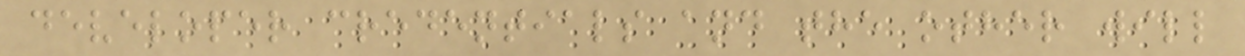developer credentials and the other will
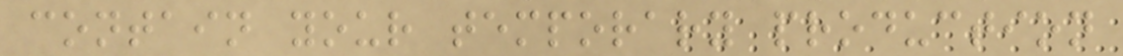contain your temporary production
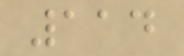114
